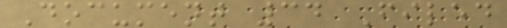Document 34 Filed
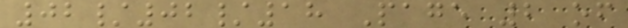02/02/18 Page 2 of
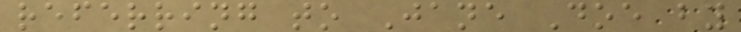referring to Jane Doe by
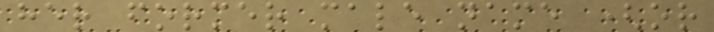her former male name (or
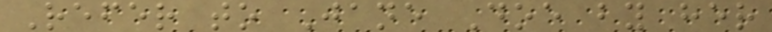Refer to Jane Doe by her
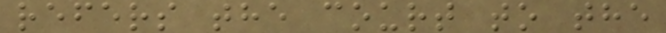refers the court to the
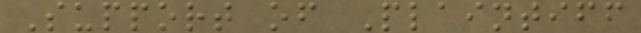Support of Plaintiff
